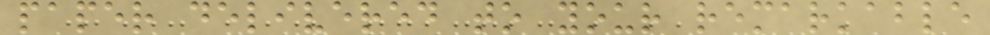paper delivered to your remarkable
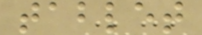tablet
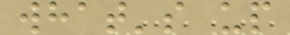what's up
